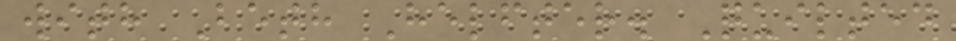with Beth Helfter. Quilted
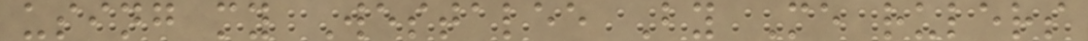using my Westalee By Me rulers
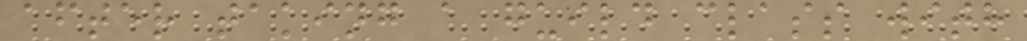after taking a guild class with
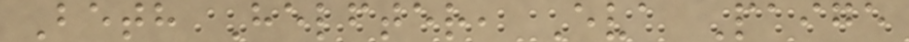Beth Helfter, Eva Paige
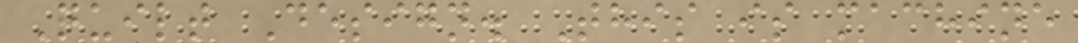Quilt Design. This is machine
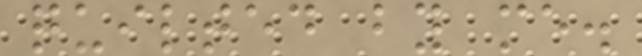quilted by me.
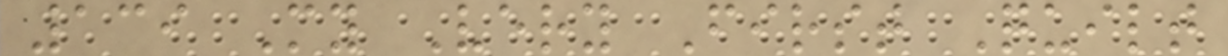139 My Very First Quilt
